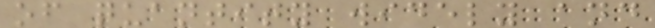of quantity widely and
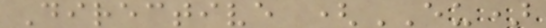Directive (EU)
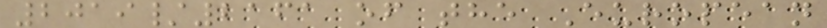2019/2161 of the European
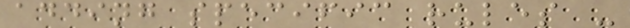adding specific rules -
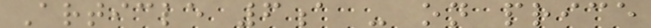Article 6a - on price
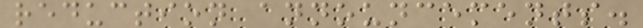reduction announcements.
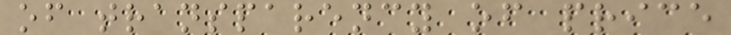of transparency of price
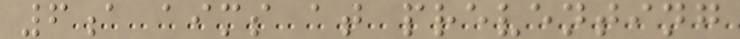6a aims at preventing
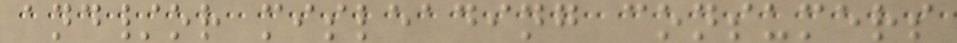and/or misleading consumers
